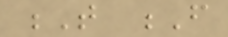T F
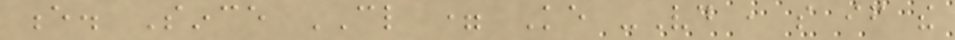e. Since CL = Ke -Vd , so if the
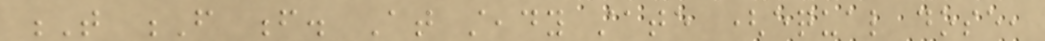T F f. At steady state (equal dose,
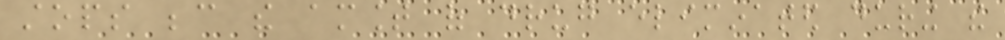stops because the amount of drug eliminated during the
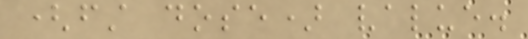(first dose) value.
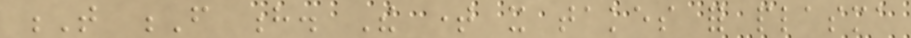T F h. The time it takes for plasma
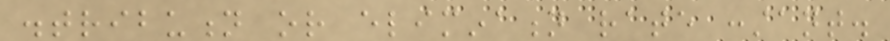distribution or elimination rate constant.
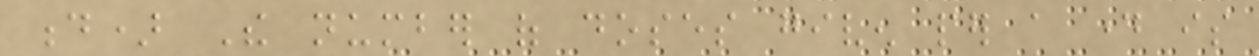d) The number of doses given per a day is
